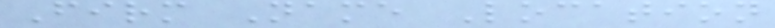Firm Name Location
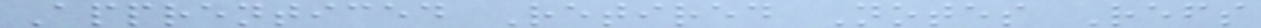Apprenticed Retired Notes Refs
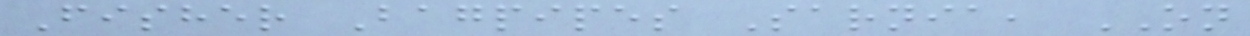Fisher Bagpipes Sarnia, ON
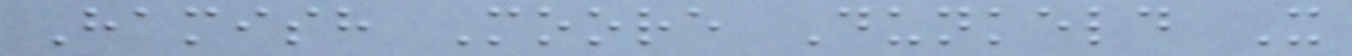Hamish Moore Dunkeld X
